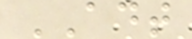ADT
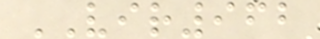VIR962
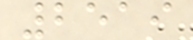2519
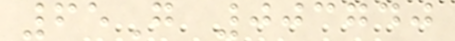65G 003740
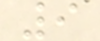9
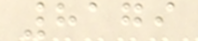8179
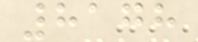8178
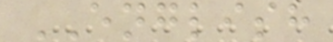ENGLISH
